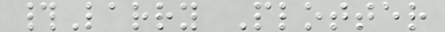#Larry Plotter
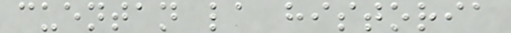cuentan la historia
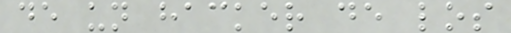de un hacker de los
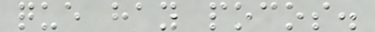que hay pocos.
